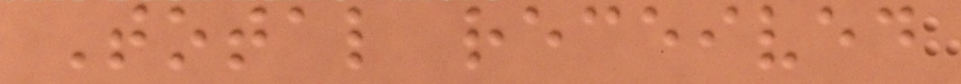Total received
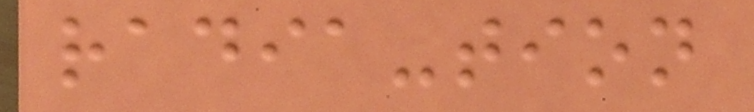radia-tion
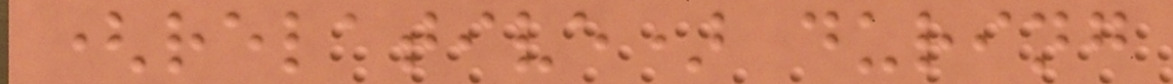(relative) during
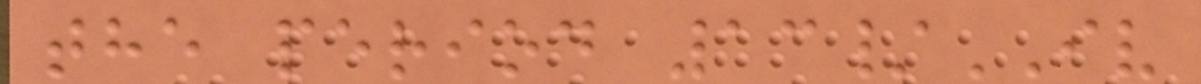the period 13/IV
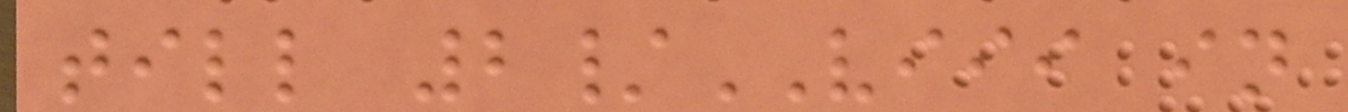till 2/VIII in
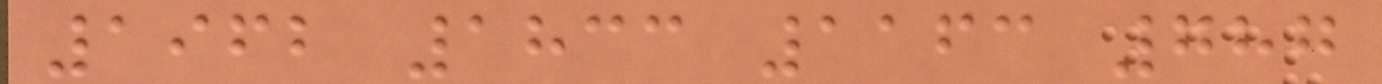1962 1833 1163 787
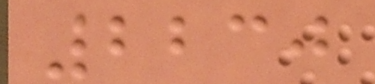2230
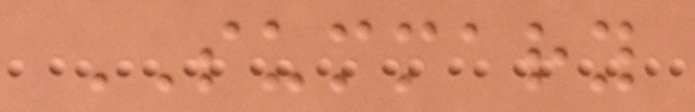SUMMARY
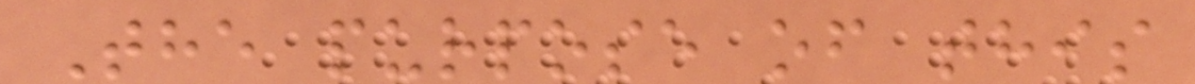The purpose of this
